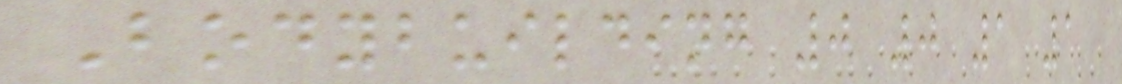Bodybuilding 0 0 1 1
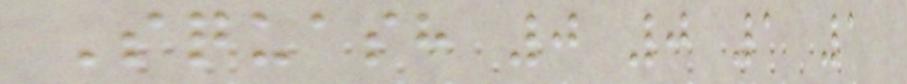Squash 0 0 1 1
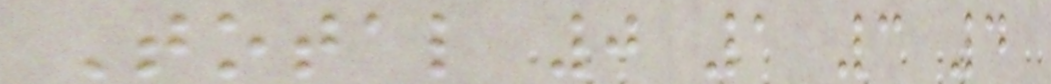Total 0 1 3 4
